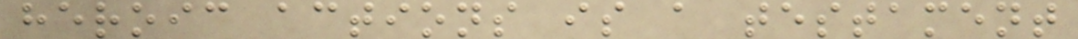heroic actions is a testament
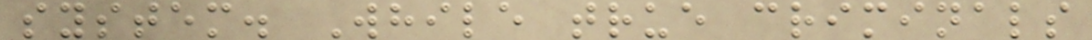system. While true criminals
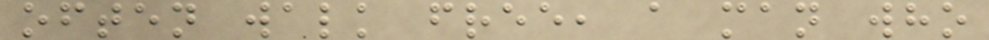often walk free, a man who
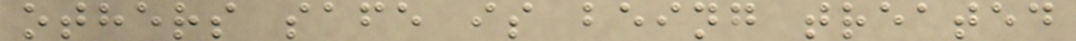others safe is being treated
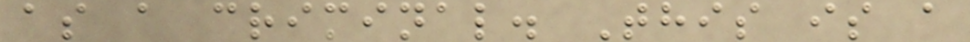as a criminal. This is a
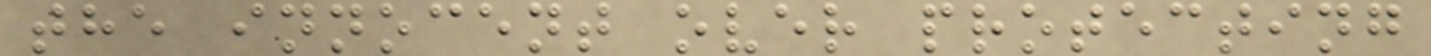the innocent over protecting
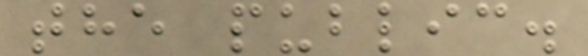the public.
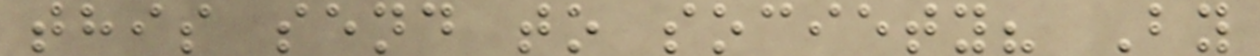this send to society? By
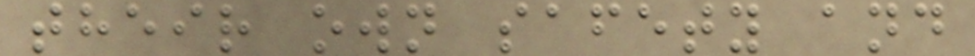their own safety and
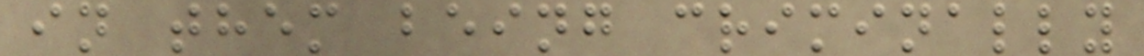in them being criminally
